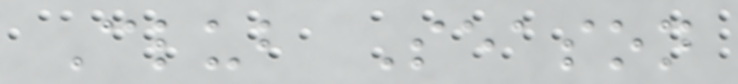Club Season
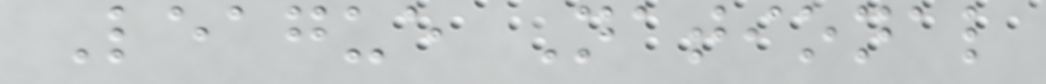League National
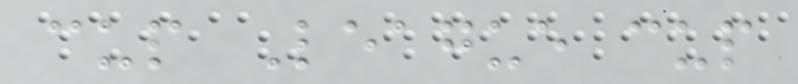cup League cup
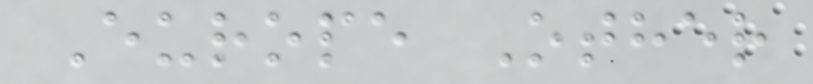Europe Other
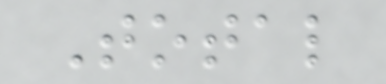Total
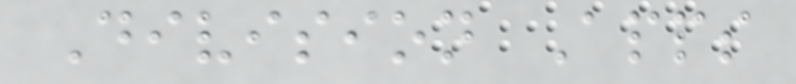Division Apps
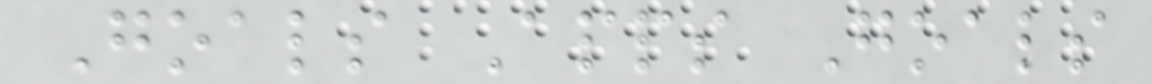Goals Apps Goals
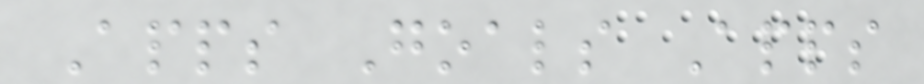Apps Goals Apps
